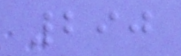290
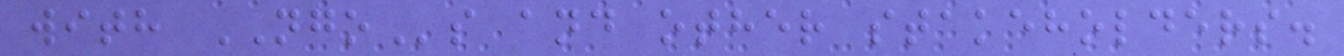with NGOs and other stakeholders.
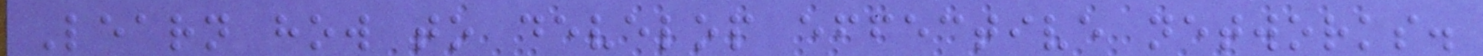Learn how to develop effective networks.
